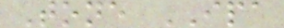Tone IPA
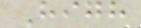High
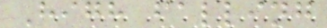High falling
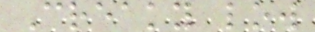Creaky low
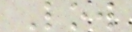Low
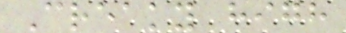Creaky high
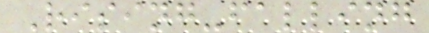Rising-falling
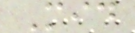Mid
